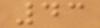43
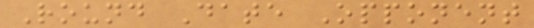Round Date Opponent
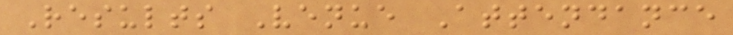Results Venue Attendance
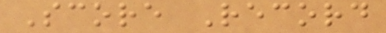Score Record
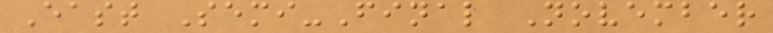East Semi-Final November
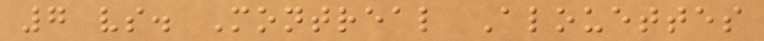7 vs. Montreal Alouettes
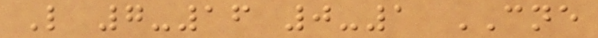L 7-16 0-1 CNE
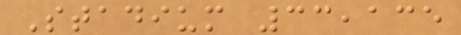Stadium 33,135
